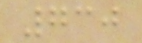730
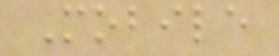Mobile
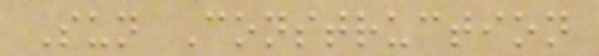Sun Construction
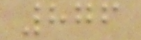876
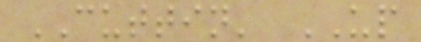CUTTIN' UP
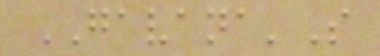GAVANA'S
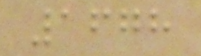1678
